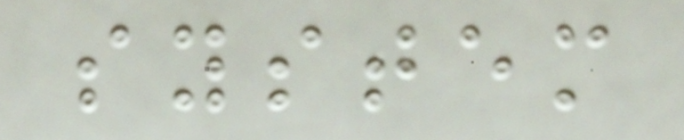system
